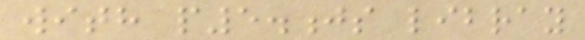with p5.js libray
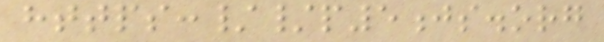https://p5js.org
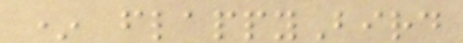* flappyBird
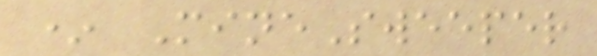* MineSweeper
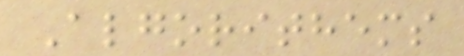Algorithems
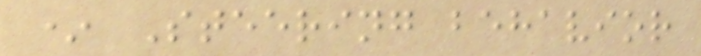* Steering behavior
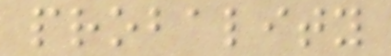probality
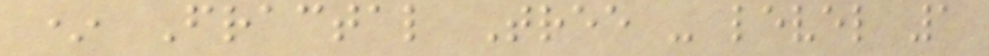* Fractal Tree - level 1
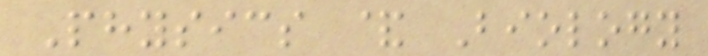Physics & Biology
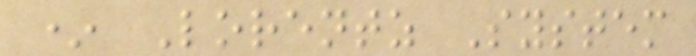* Lorentz System
